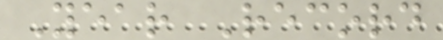Year Record
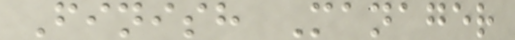Finish Manager
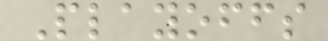Playoffs
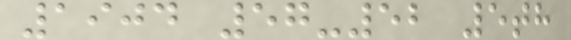1904 57-52 5th
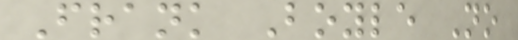Frank Boyle No
